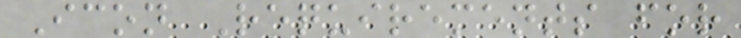Icon Requirements for
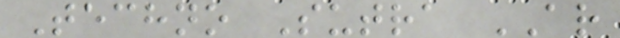Techno Sutra AR
